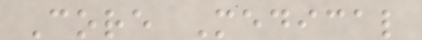Core Medical
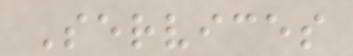Services
